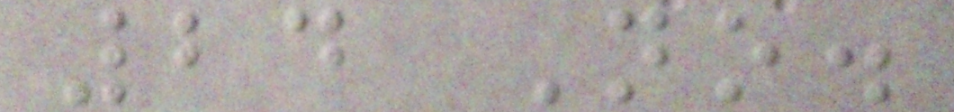24 No.
